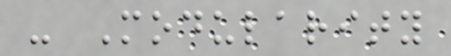- Modularity
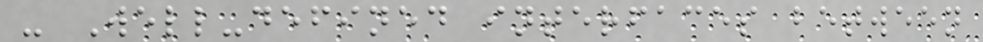- Well-defined interfaces between
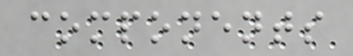components
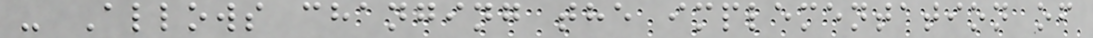- Allows changing the implementation of
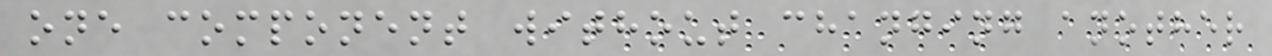one component without changing another
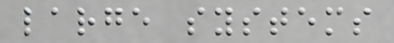large systems
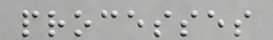processes
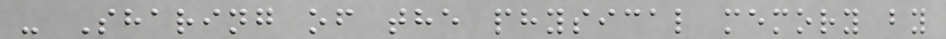- Sharing of the physical memory by
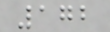172
